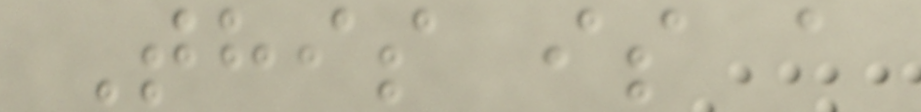This is a
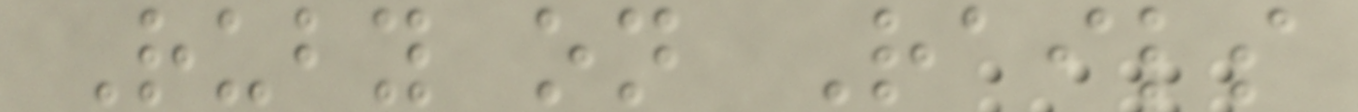Ruby on Rails
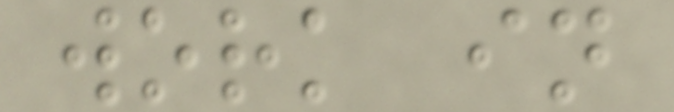work in
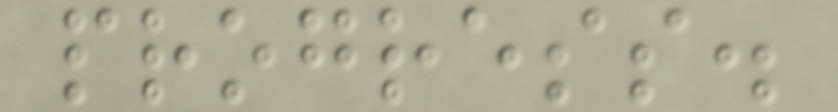progress.
